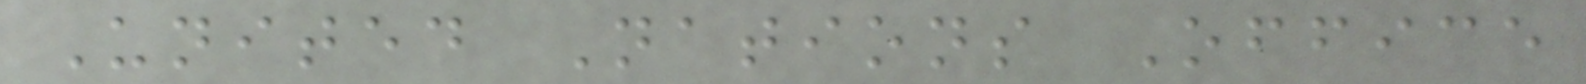United Nations Office
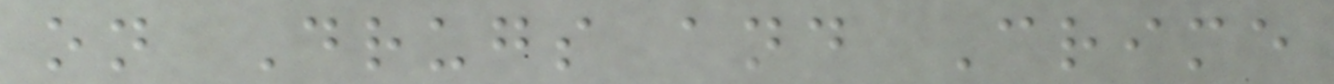on Drugs and Crime
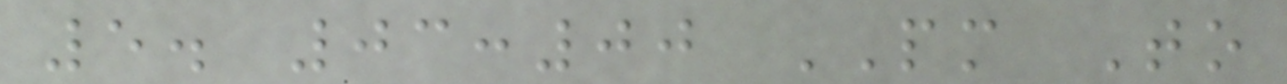5. 03:00 PM To
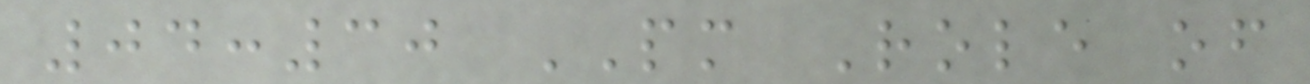04:30 PM Role of
